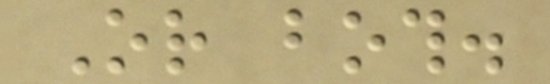Or both.
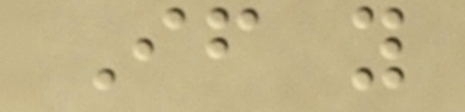If you
